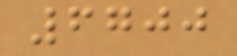6700
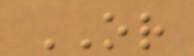OR
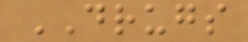DRUGS
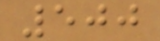500
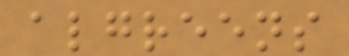algreens
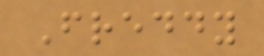Freddy
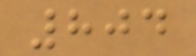804
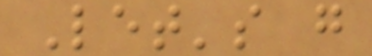Let's g
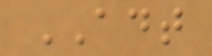ADT
